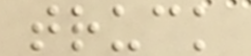truck
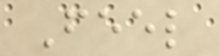Feel
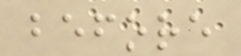before
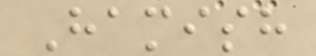Hamish
